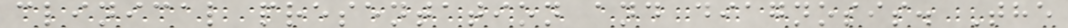clinical presentation and diagnosis. The
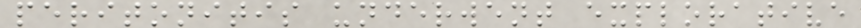peritonitis underwent explorative
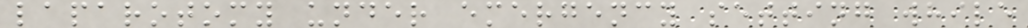laparotomy under emergency setting while
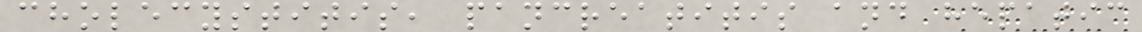cholecystitis, pancreatitis and hepatic
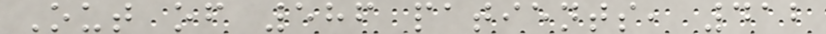Out of 586 patients, 412
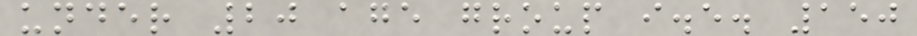under 20 age group i.e. 150
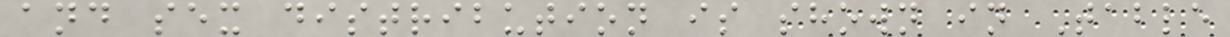and sex distribution is shown in Table
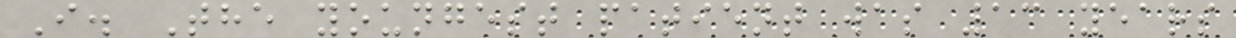I. The youngest patient was 13 years
